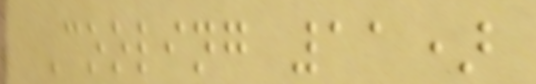Cooling 11)
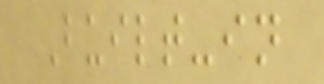Built-in
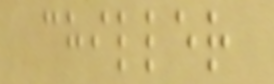chiller
